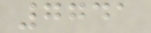7741
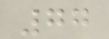77
